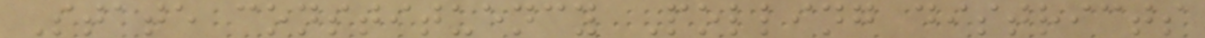State constituency Polling districts
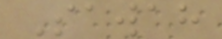Sawah
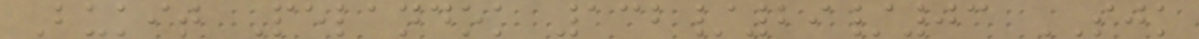Bukit Pelandok 132/29/03 SJK
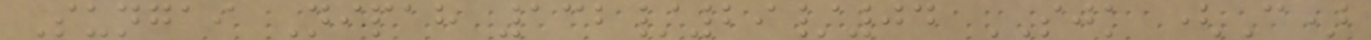Sungai Nipah 132/29/04 SJK (C)
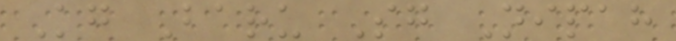Kg Baru Sg Nipah
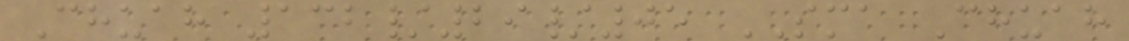Chuah 132/29/05 SMA Chuah
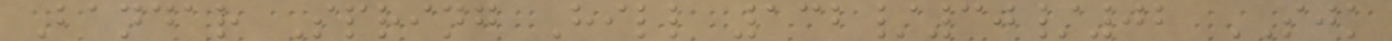Bandar Spring Hill 132/30/02 SJK
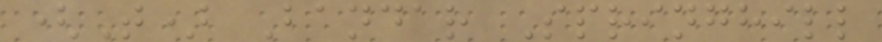(T) Bandar Springhill
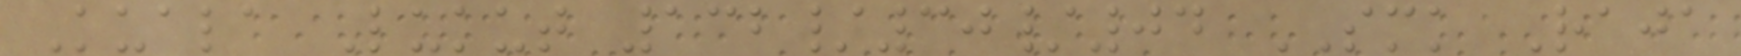Kuala Lukut 132/30/04 SMK Raja
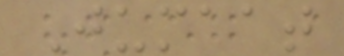Jumaat
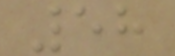58
